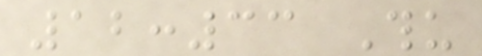12:33 Thu
